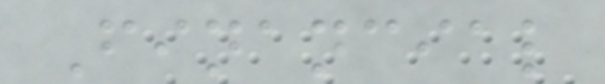Financial
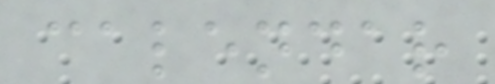calendar
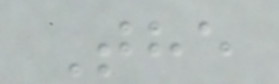The
